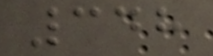348
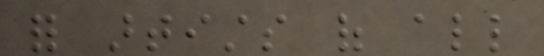for artists of all
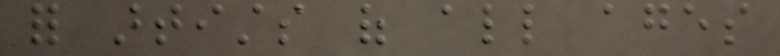for artists of all ages
